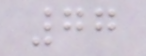77
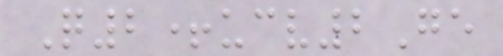Q2+ucv2Ge
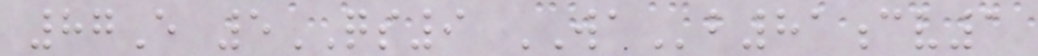87E 5QS9 WAb81cv1
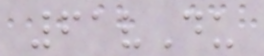61vDu
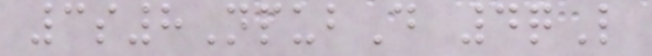3s8NpubD 4qL
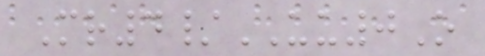Mr4/UU0O
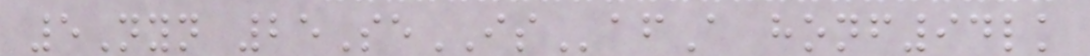5Nyn 25SeISafA honf94lk
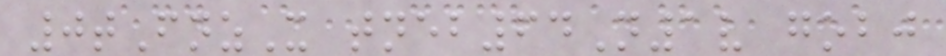0tFnzX tneb64N1v gobj
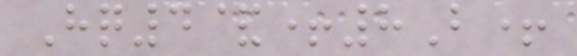Hq4&+8B+
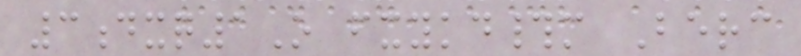3dxq1O fxykd#m Berc
